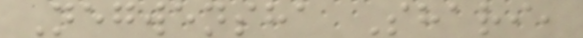Negwensha Shari,
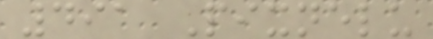491 Pixnelu
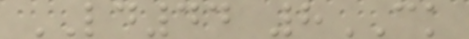LD44 8CK
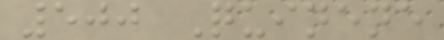500 Quinene
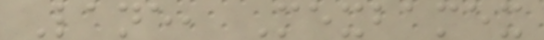Lane, Mexbamex
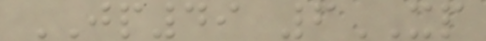JP49 6XP
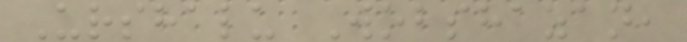Urshalu Wobshazan,
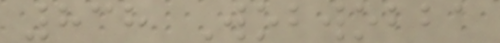838 Wobwobba
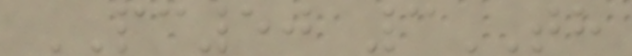PC50 3TH
